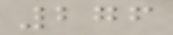276
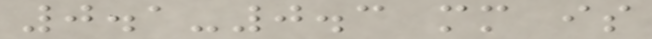0.1-0.3 mm is
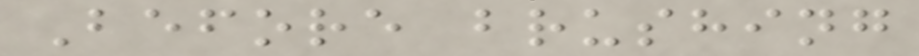Before brushing
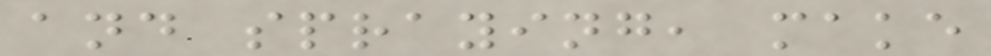and spraying, make
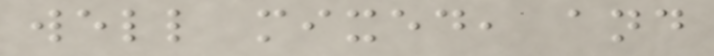well mixed, and
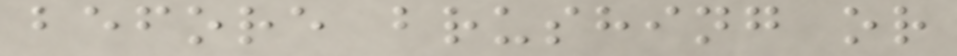before brushing or
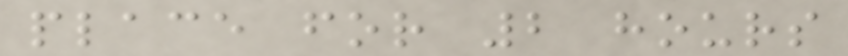place for 2 hours
